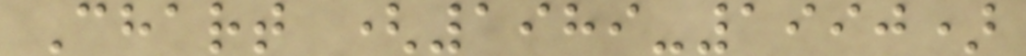Chart (1989-1990)
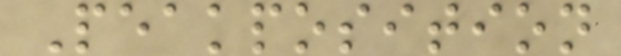Peakposition
